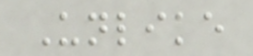Unlike
